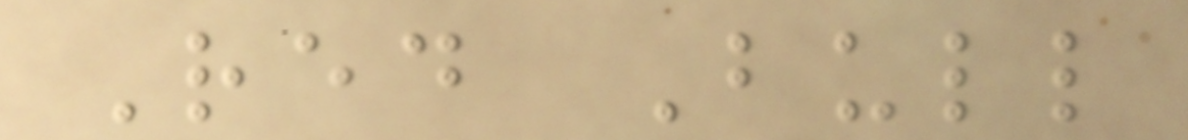Red Bull
